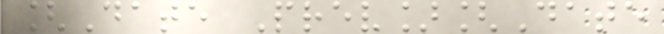[Date Prev][Date
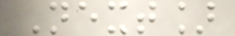Next]
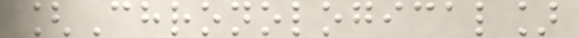[Chronological]
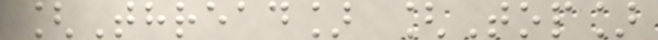[Thread] [Top]
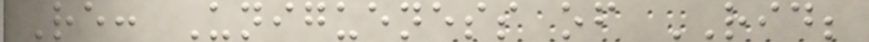Re: Unigueness of RID;
